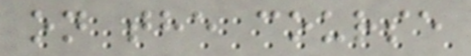on the course
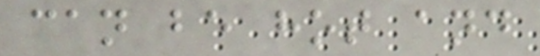can be hot and
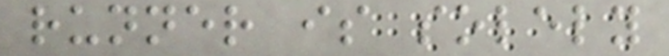runner is solely
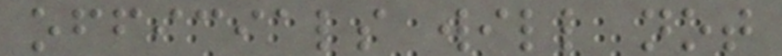officials will not
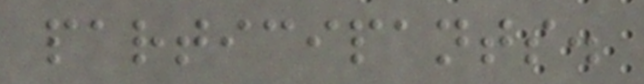participants.
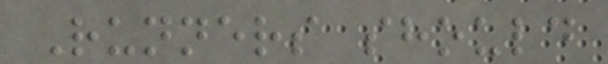Runners should
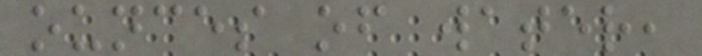ounces of water,
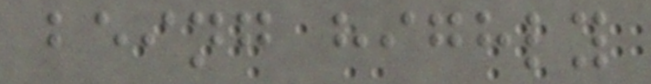being highly
